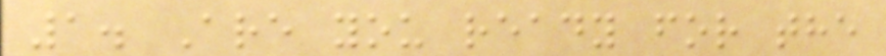1. Are you ready for the
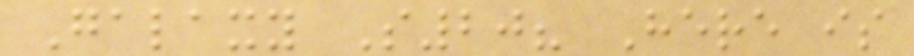Galaxy S20? Here is
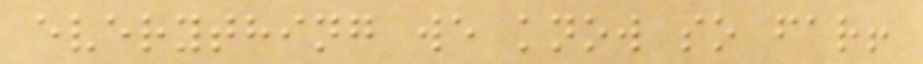everything we know so far!
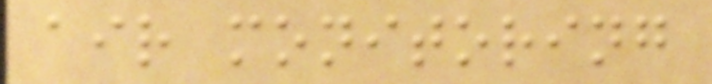air monitoring
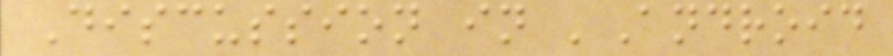Discussion in 'Android
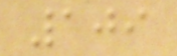109
